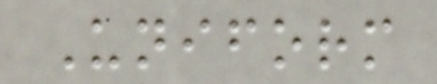Uniform
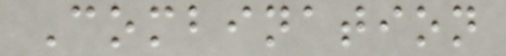Combination
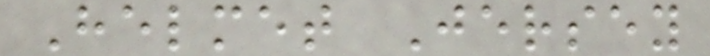Helmet Jersey
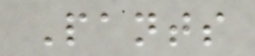Pants
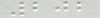202
